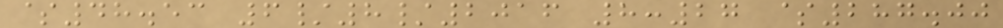$48.53 6/8/2016 8:27 $287.00
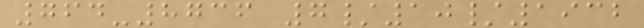764-8736 7/10/1932
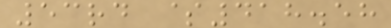53rd $418.58
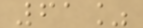61%
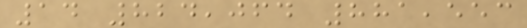14 824,064 881,553
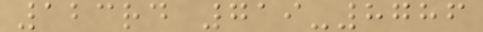123rd 719-8786
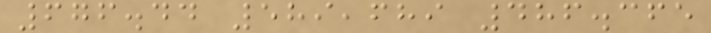676.44 589,689 486.365
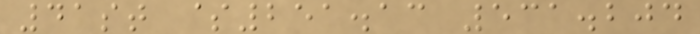41st $251.13 531.204
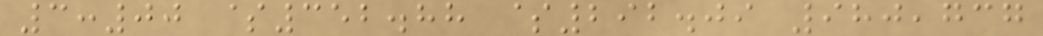3:00 $352.88 $292.09 980,737
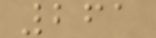261
